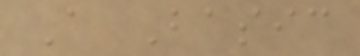A Basic
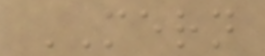MERN
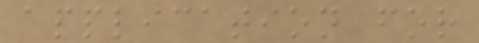application for
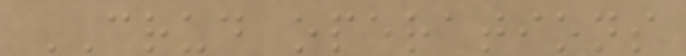CRUD operations
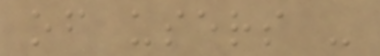of users -
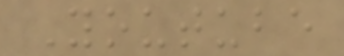Youtube
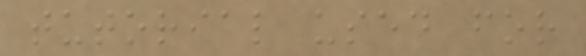tutorial used for
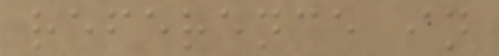reference in
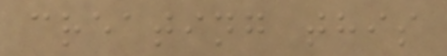creating this
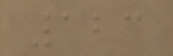123
